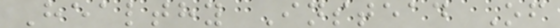Healthy Instead Of
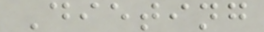Dieting
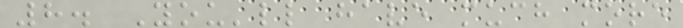8. You'll have much more
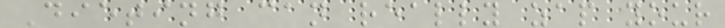Dieting can really zap your
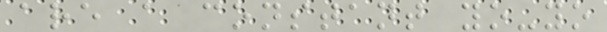are a constant yo-yo
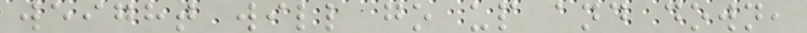weight will go up and down,
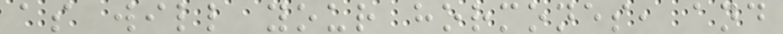as will your hormones, and
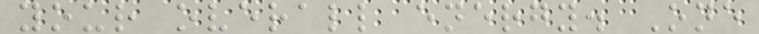your overall energy. One
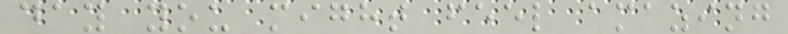day you might feel amazing
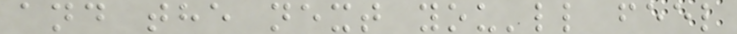and the next you'll feel
